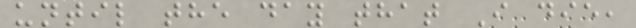until the day that I die,
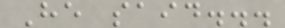He said...
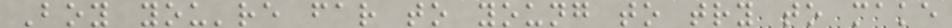Boy you're far to young to try to make
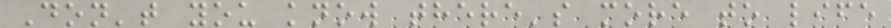Don't you know there's more to life
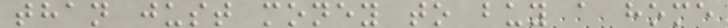than just money to buy a home
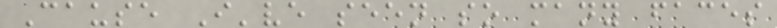Cause I've seen so many faces
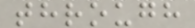through
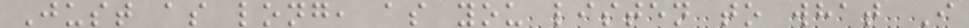Just as long, as you listen to what I
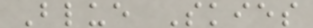Blue Skies
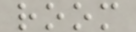room
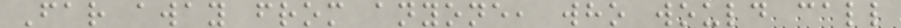Far away from anyone, who would call
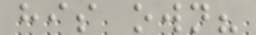his own?
